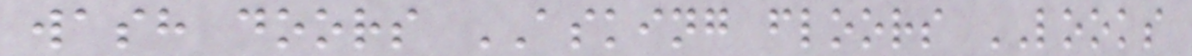wash doors ASKING floors LOOKS
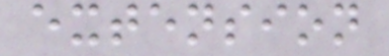extension
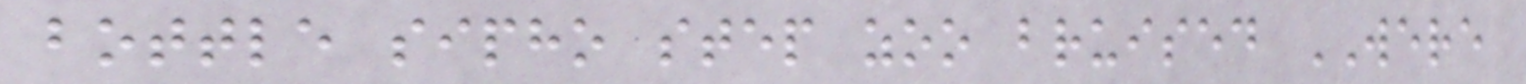bottle sipho step zoo bruised WERE
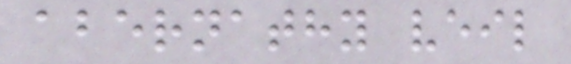abernathy veil
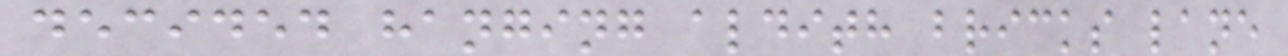decided hanging aldith bricks lane
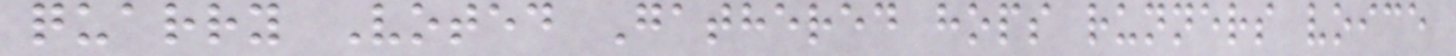quarry Voted Gathered hops runners voice
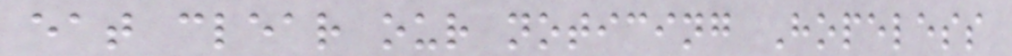eat clear our noticing Hopeless
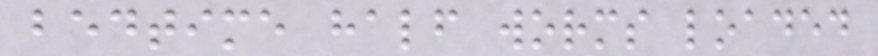bedtime half worms loaded
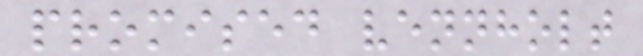promised vennholt
